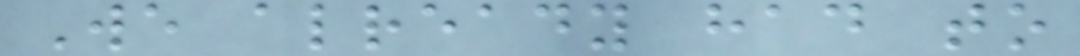We already had to
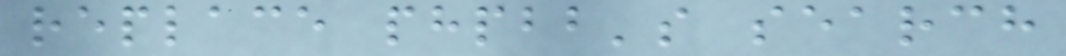replace phpbb's search
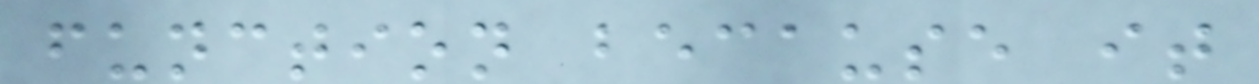function because it
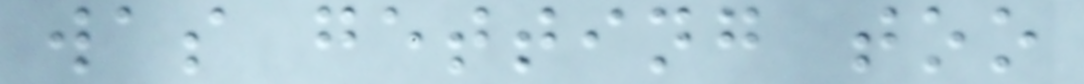was getting too
